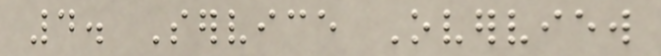4. Service Overview
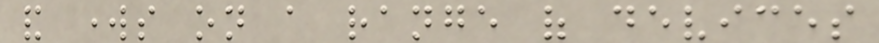and works on a range of devices
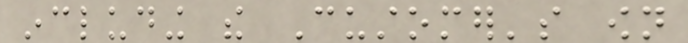including the Customer's own
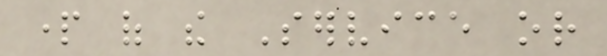part of the Service or
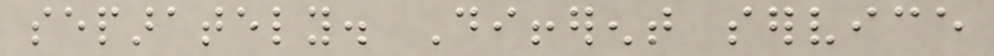separately. Different service
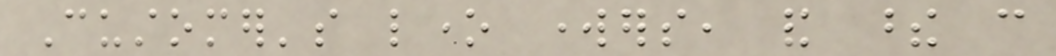Customer's lone workers, and these can
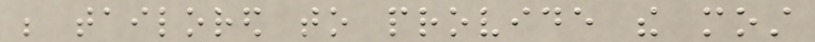be tailored to provide the most
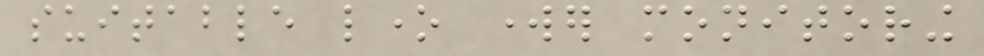suitable lone worker monitoring
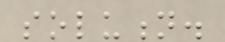solution.
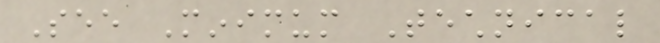See Minimum Technical
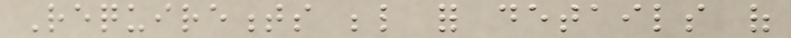Requirements below for details of
